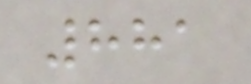881
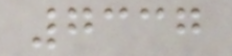7337
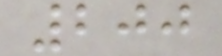200
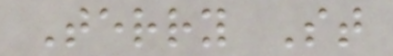Terry St
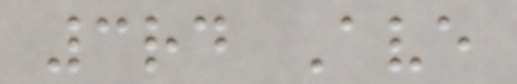3rd Ave
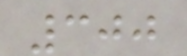300
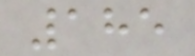185
